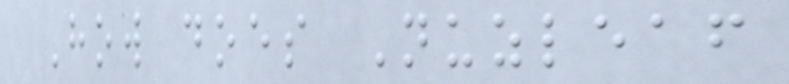How does Nuzleaf
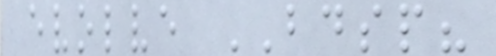evolve BDSP?
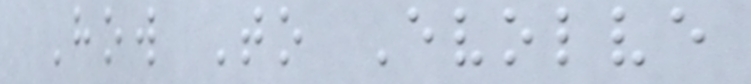How To Evolve
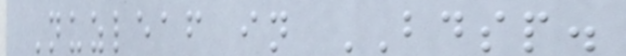Nuzleaf in BDSP.
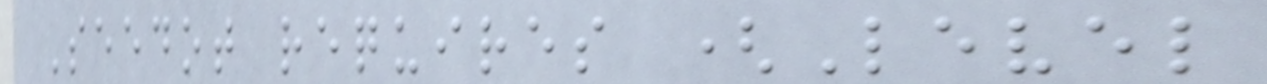Seedot requires (Level
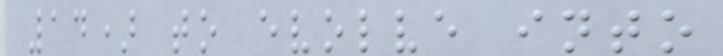14) to evolve into
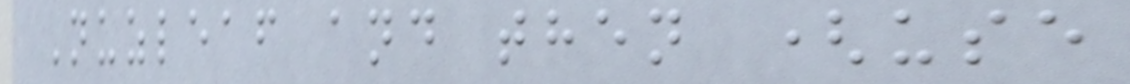Nuzleaf and then (use
